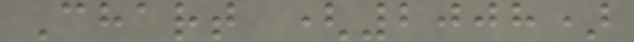Chart (2008)
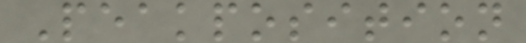Peakposition
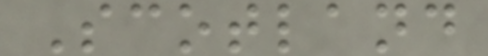Scotland
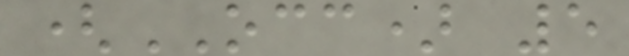(OCC) 5
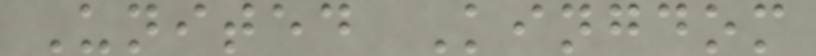United Kingdom
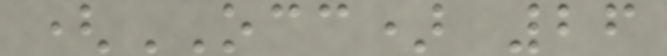(OCC) 26
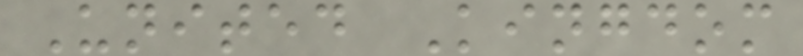United Kingdom
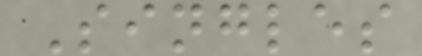Singles
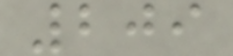209
